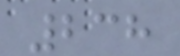238
